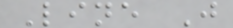Line J
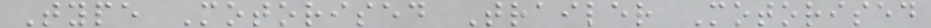Type Motorised Trailer Motorised
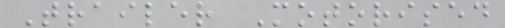Trailer Motorised
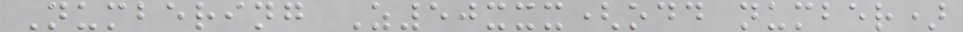Numbering Z50xxx(odd number)
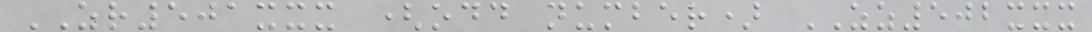ZR501xxx (odd number) ZZ502xxx
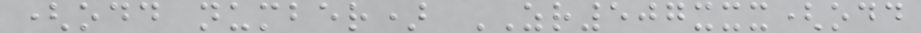(odd number) ZR507xxx(odd
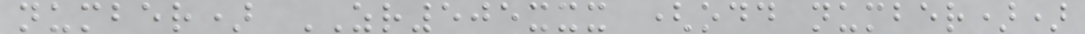number) ZR505xxx (odd number))
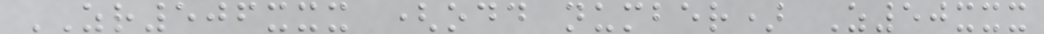ZR506xxx (odd number) Z50xxx
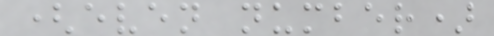(even number)
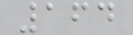164
